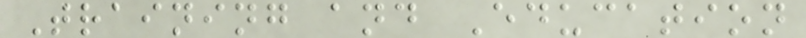Training and Education
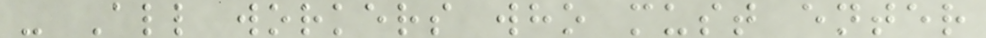- All workers who must enter
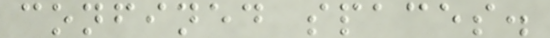confined spaces.
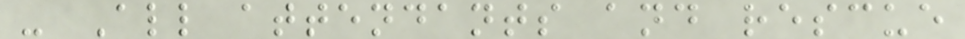- All attendants and rescue
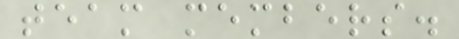team members.
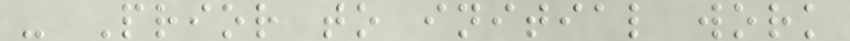- Prior to initial work
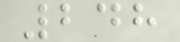248
